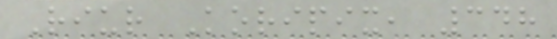Riur Koripix, 348
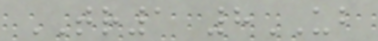TR1 8UB
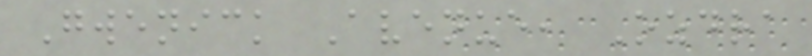Gwenick Avenue, Ozdra
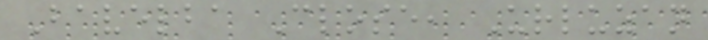Bavelba Close, Urluzan
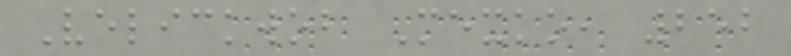Velickwob Mexko, 252
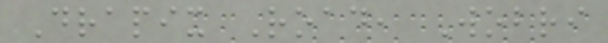Drapix Road, Wobri
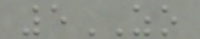5ZO
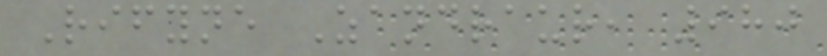Rifyne Zandraur, 980
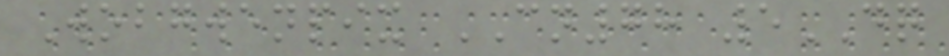Wobgwenpix CN78 5DQ
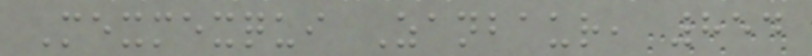Mexmexqui Zanbaur, 854
